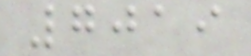7019
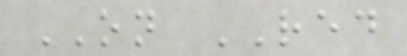ON RED
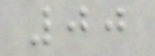00
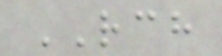RCH
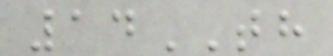14TH
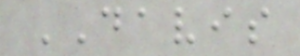DAVIS
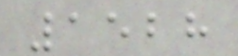1528
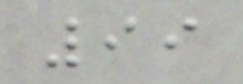99
